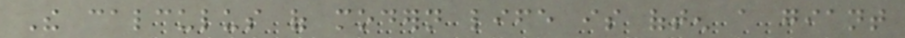The calculus of modern life is often a giant
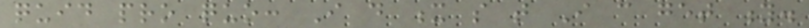quid pro quo: I do x so that I can get y.
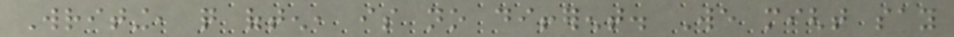Writing, quite often, is no different. We might say
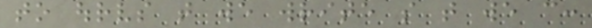to ourselves that we write so that we can:
